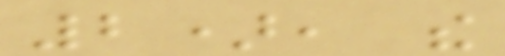2), the
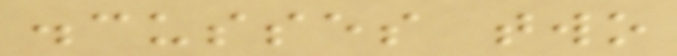discusses two
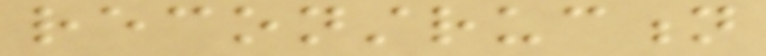reconstruction
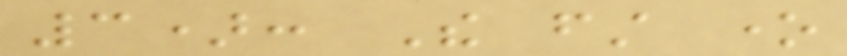3): The first one
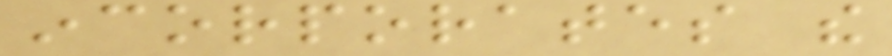incorporates the
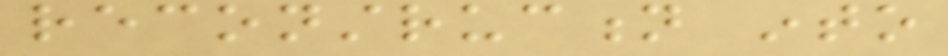reconstruction into
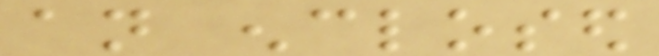an enclosed
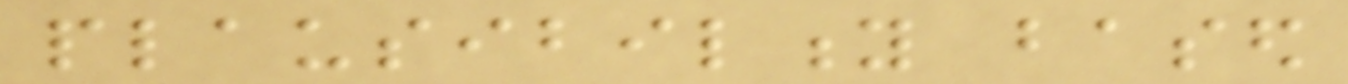plausibility based
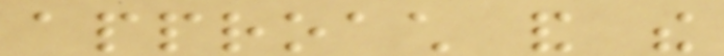approach and the
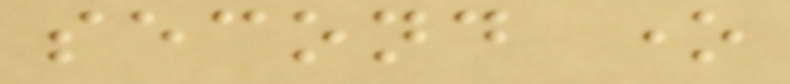second one
